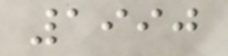1990
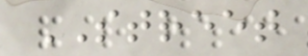STREET
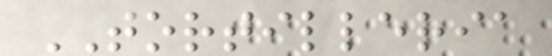TORTILLERIA
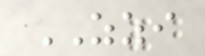ZZI
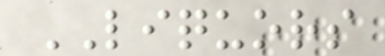LIQUORS
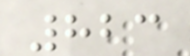823
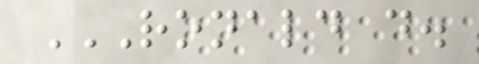RONALD D.
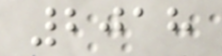2018
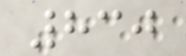830
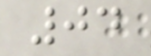04
